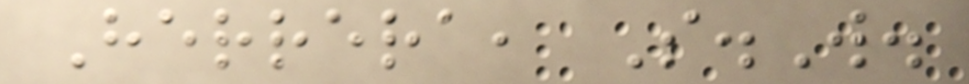Herrera, S.W.
